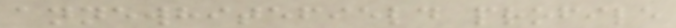annewhitefield profile
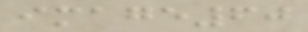image60
